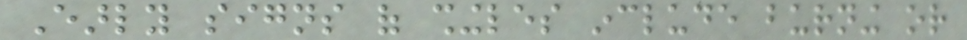Early signs of shingles include burning or
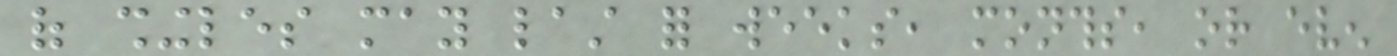of shingles may last for weeks, months, or even
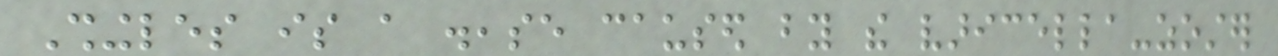Shingles is a disease caused by the varicella-zoster
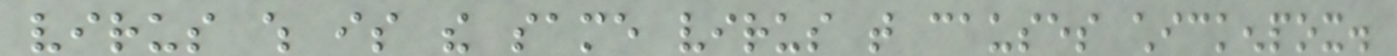virus which is the same virus that causes chickenpox.
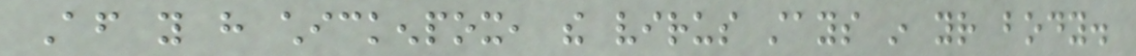After you have chickenpox, the virus stays in your body.
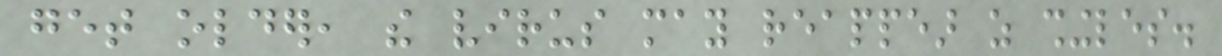get older, the virus may reappear as shingles.
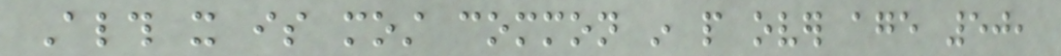Although it is most common in people over age 50,
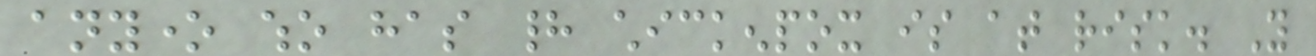anyone who has had chickenpox is at risk. You
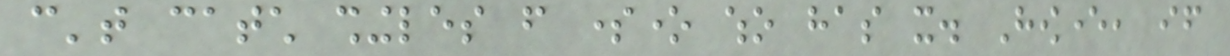can't catch shingles from someone who has it. However, if
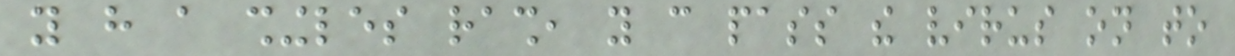you have a shingles rash, you can pass the virus on to
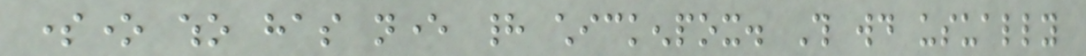someone who has never had chickenpox. This would usually
